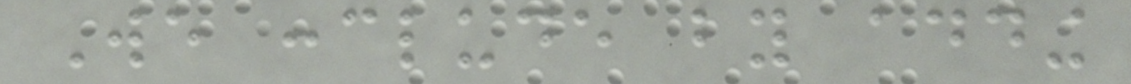We conclude by adding
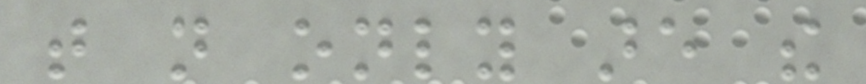that not only are the
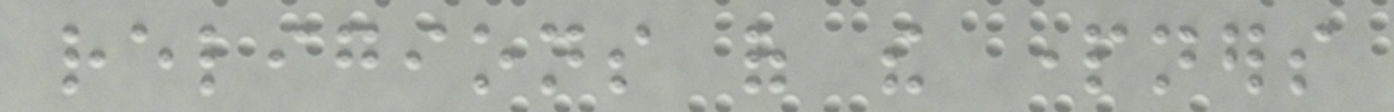religions of the partners
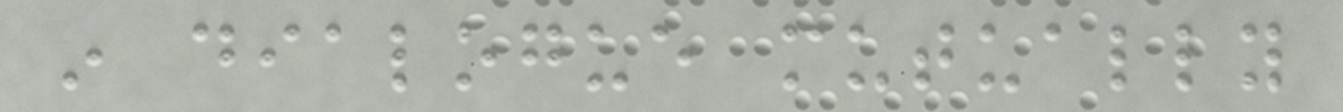in dialogue mutually
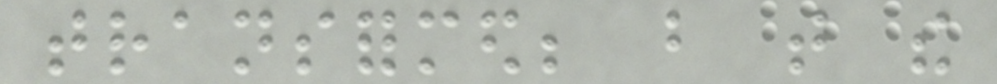transformed; but that the
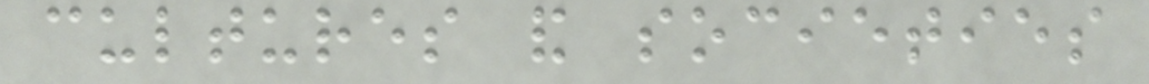cultures and societies
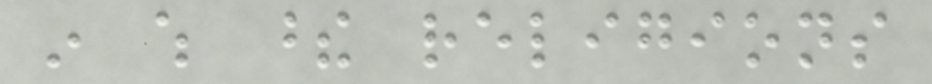in which these religions
